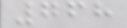768
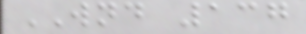WND 137
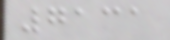7131
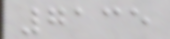7135
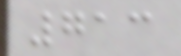713
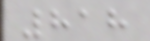818
